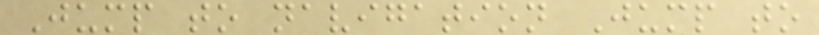Jump to navigation Jump to
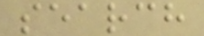search
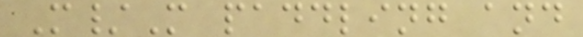M/M paddling and
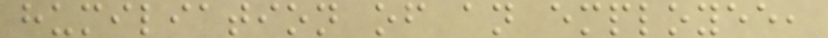humiliation of an employee,
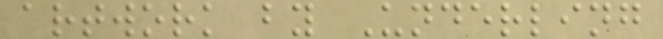artwork by Underling
